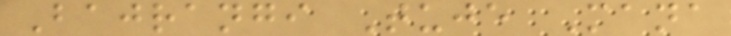Bajrangi Tuje Mana
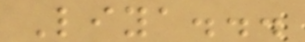Liya...
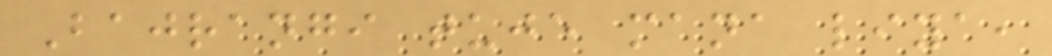Bajrangi tuje mana liya,
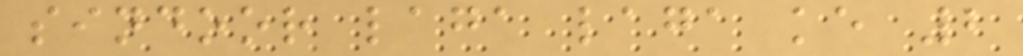sindoor laga laga ke 2
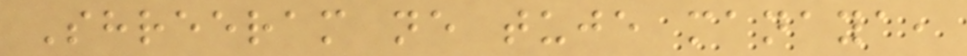Shreeram ne tuje manaya,
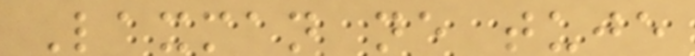Laxman ne tuje
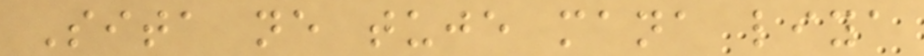Sita ne tuje mana liya
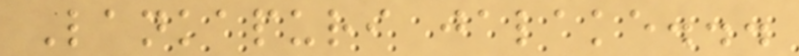Lankapuri jalake...
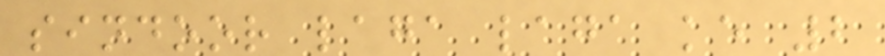sindoor laga laga ke 2
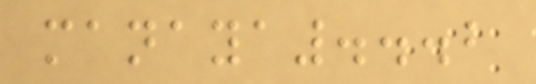manaya...2
